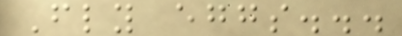Fly eggs...
